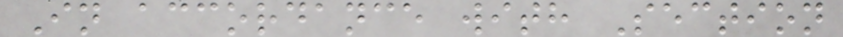In accordance with Section
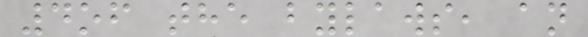4of the bylaws, an
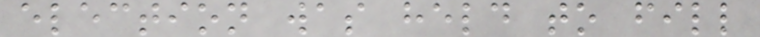election was held to fill
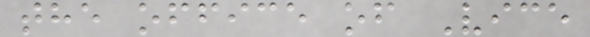the office of Vice
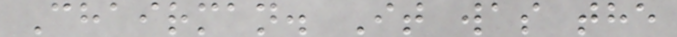Chairman. It was the
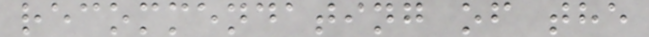recommendating of the
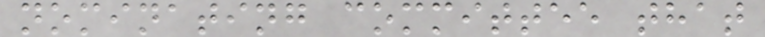nominating committee that
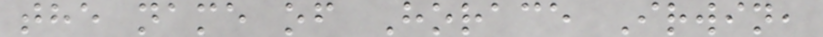the name of Horace Irwin,
